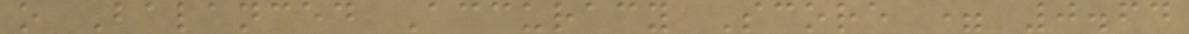o Balanced Accuracy Score = 0.64
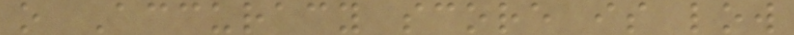o Accuracy score is low
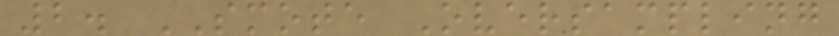2. SMOTE Oversampling
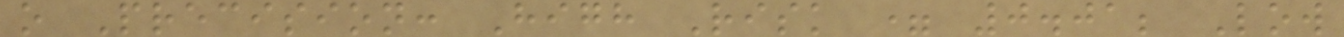o Precision: High Risk = 0.01; Low
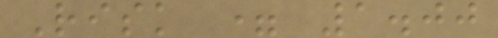Risk = 1.00
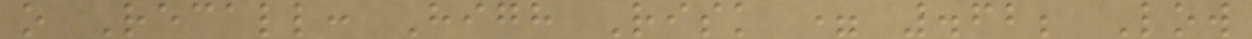o Recall: High Risk = .62; Low
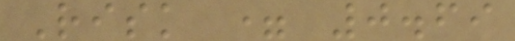Risk = 0.69
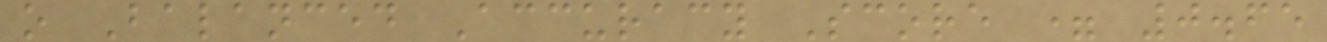o Balanced Accuracy Score = 0.65
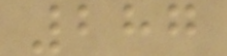287
